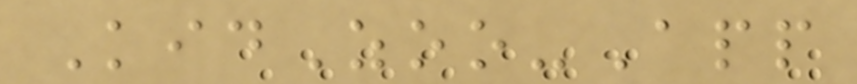KidZoo-App
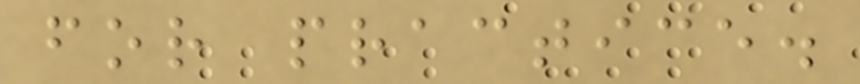for practice.
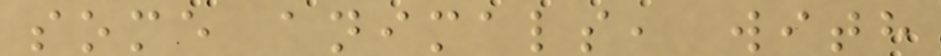some animals, with
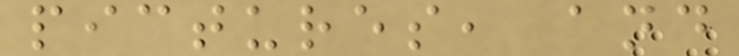pictures, and
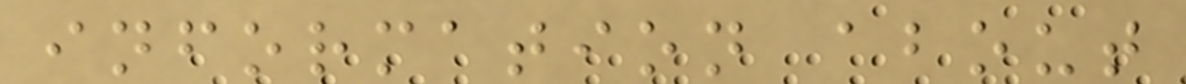information about
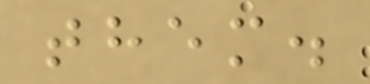them.
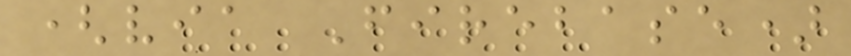(via Firebase)
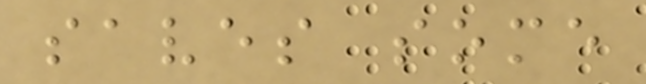saves some
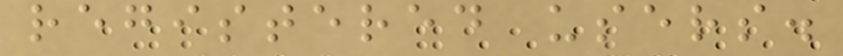registered users.
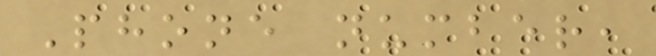Phone number,
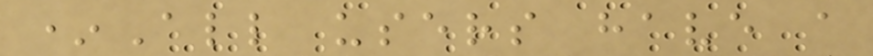*All users have a
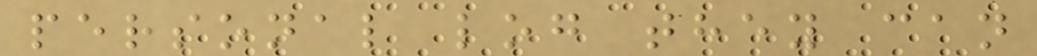personal log they can
